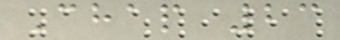Chap 23
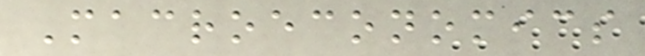Macroeconomics
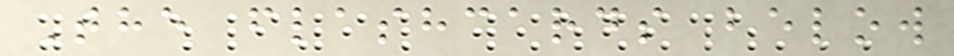The flashcards below
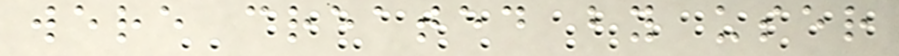were created by user
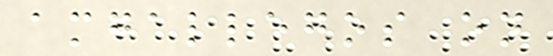amgallegos on
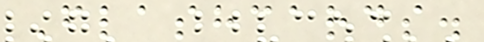Flashcards.
